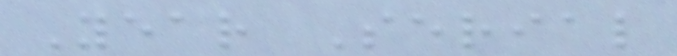Year Serial
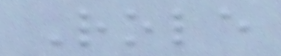Role
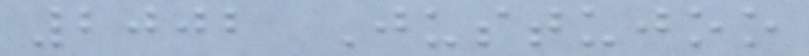2002 Justujoo
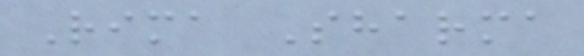Rima Sharma
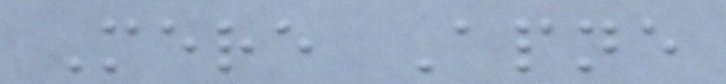Mere Apne
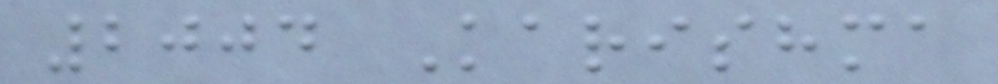2004 Karishma
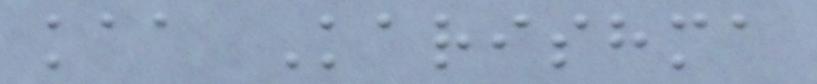kaa Karishma
